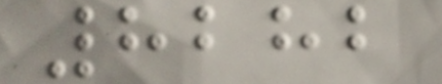8282
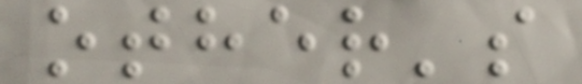other's
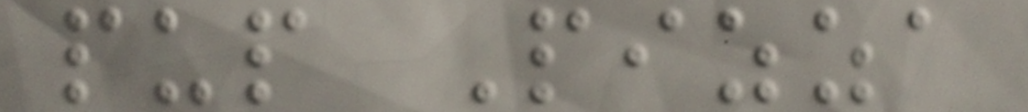pup Pizza
